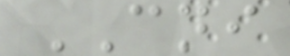CNI
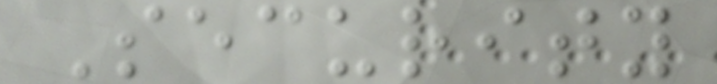Security
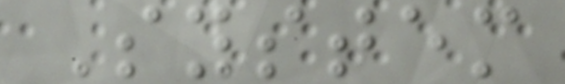System
